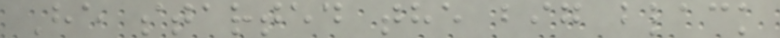He started the big black
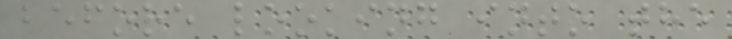before looking into the
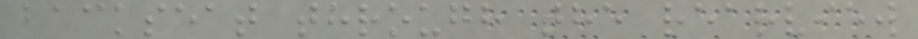backseat through the rearview
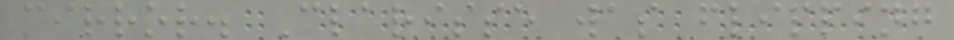mirror. Clarisse was flipping
